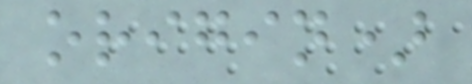origin)
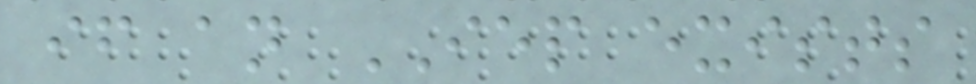if an IEP exists
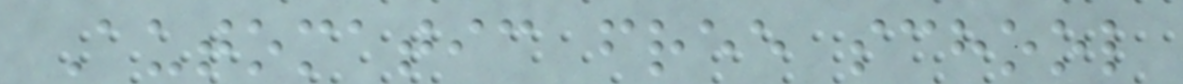Automatic free school
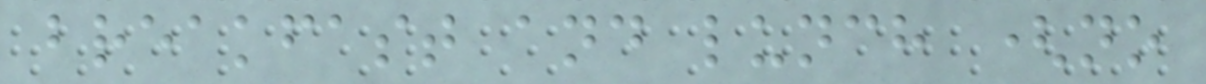breakfast and lunch (no
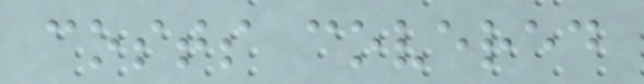costs covered
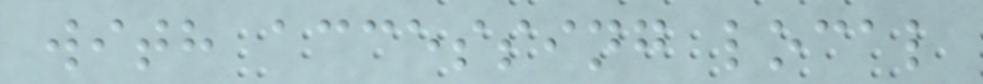with accessing local
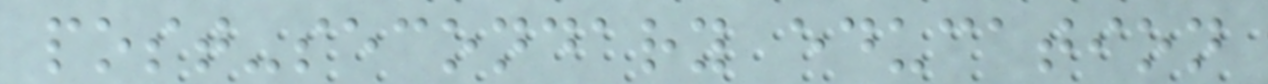post-secondary education
